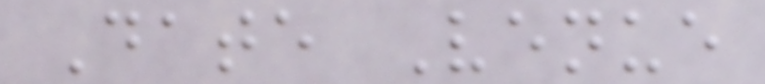Date Venue
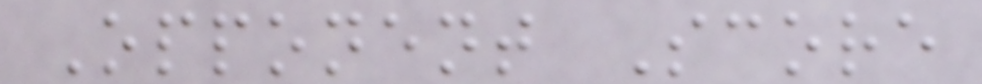Opponent Score
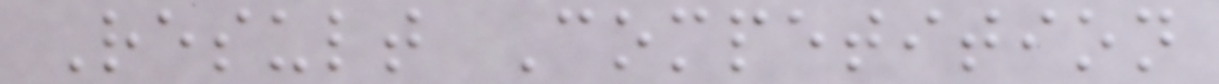Result Competition
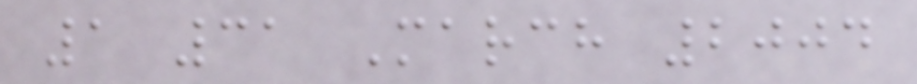1 31 March 2004
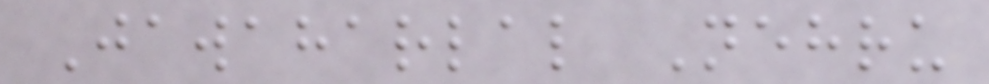Jawaharlal Nehru
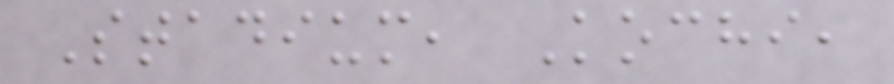Stadium, Kochi,
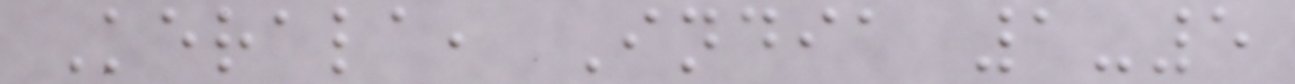Kerala, India 1-5
